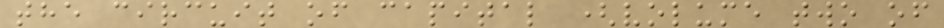the circuit of capital (volume two of
